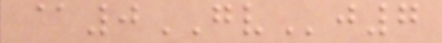@0GVj7
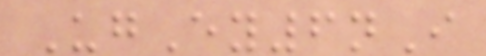UgEy6nI
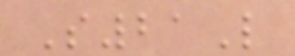S21L
